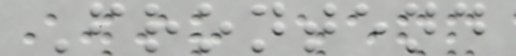Frontend
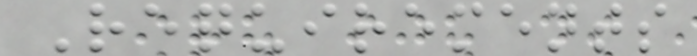Requirements
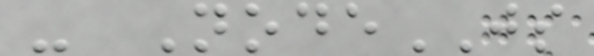- NodeJS
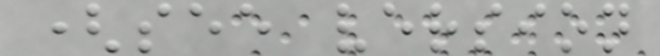(see version
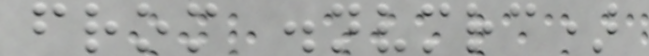from .nvmrc)
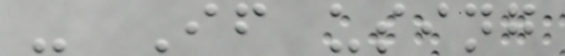- If using
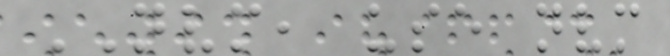NVM, use nvm
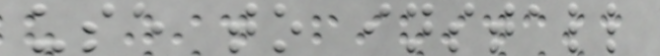use to install
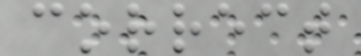correct
